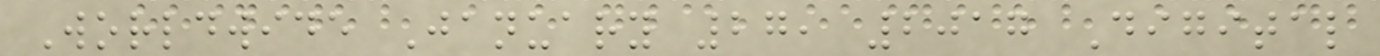Worldwide January 27, 2017 Digital
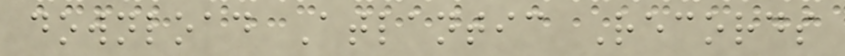download Atlantic Records
